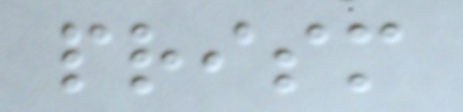prism
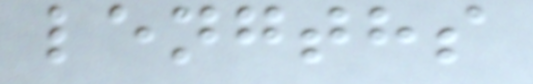lengths
